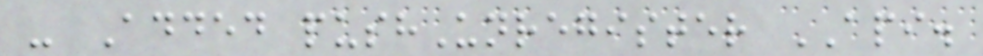- Added pushUnregister API.
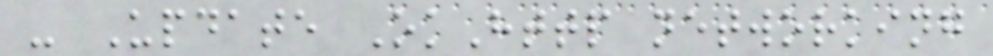- Update OkHttp networking
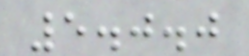5.0.0
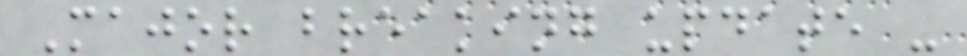Major breaking update -
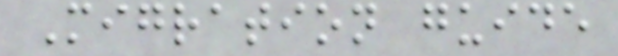Migration guide
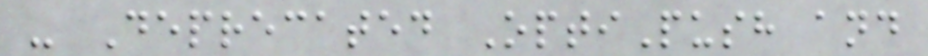- Deprecated OptiPush and
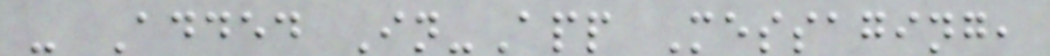- Added In-App Messaging,
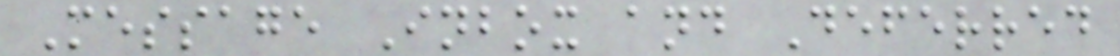Message Inbox and Deferred
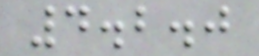4.2.0
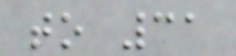to 31
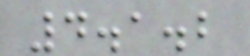4.1.2
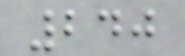240
